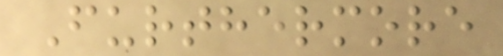Furthermore
